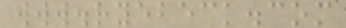www.ryebeck.com
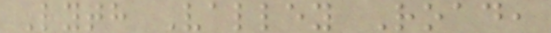Lyth Valley Road,
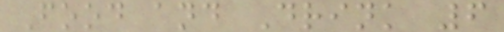Food and Drink 6
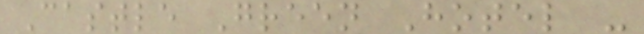Castle Green Hotel -
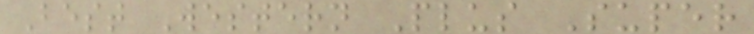Best Western Plus Super
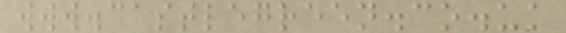www.castlegreen.co.uk
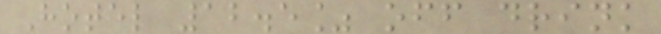Hotel 12.5% off drink
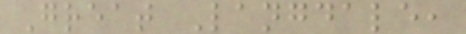Great Langdale,
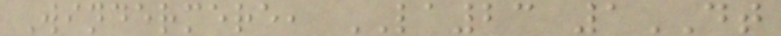Windermere, LA23 1DT
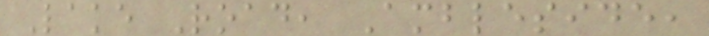Lake Road, Ambleside,
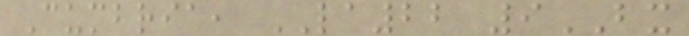Cumbria, LA22 9BX
